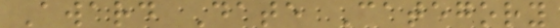Award Date Category
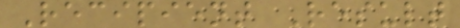Recipient Result
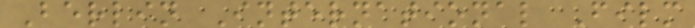Berlin International Film
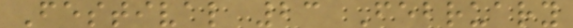Festival 23 February
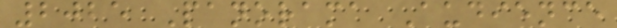2025 Panorama Audience
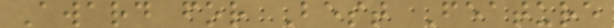Award for Best Feature
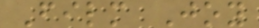Film Joy
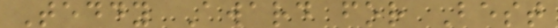Teddy Award for Best
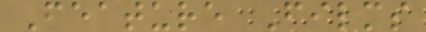Feature Films
